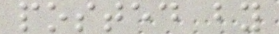posted by
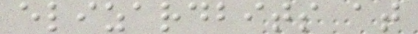elizardbits at
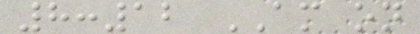8:12 AM on
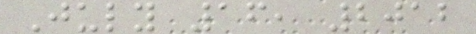July 16, 2012
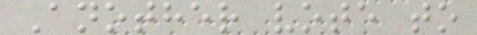Another vote to
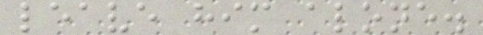leave him alone.
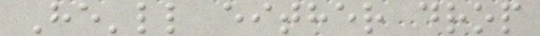He'll either drop
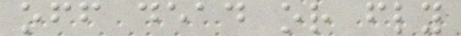off dead or fly
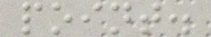point.
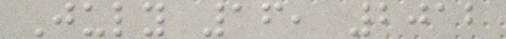July 16, 2012
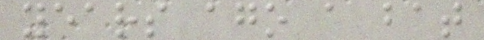years ago a bat
